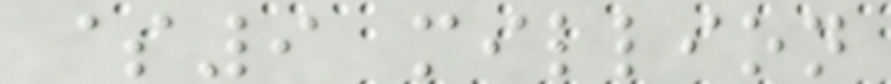$9 million
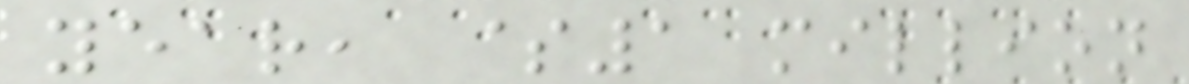year, $1 million
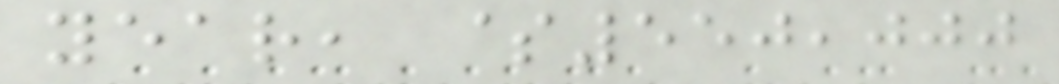year, $550,000
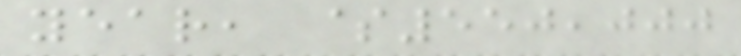year, $550,000
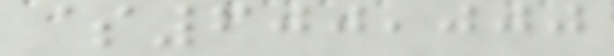$600,000
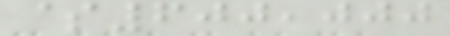$600,000
